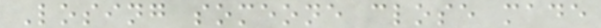Losing someone close made
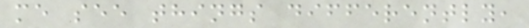me see things differently,
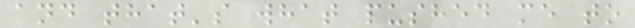and that's what pushed me to
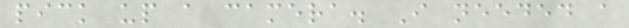pick up a camera. I needed a
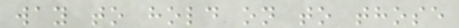way to hold on to those
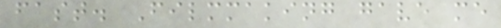fast. Filmmaking gave me
